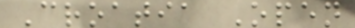Croatia Open
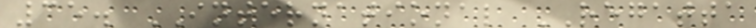35. INTERNATIONAL REGATTA
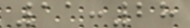11:28
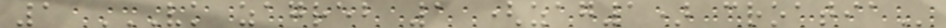1 VK ZAGREB 1 (ZAG1) CROATIA
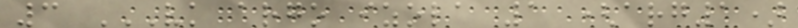3 VK ARGO IZOLA 1 (ARG1)
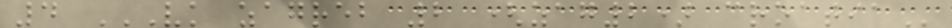4 VK ZAGREB 2 (ZAG2) CROATIA
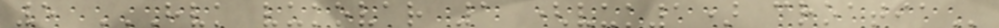5 HVK VUKOVAR 1 (VUK1) CROATIA
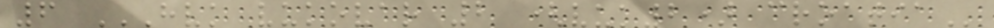6 HVK VUKOVAR 2 (VUK2) CROATIA
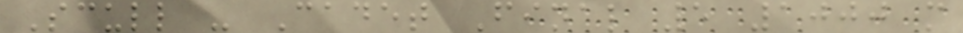Scull - Cadet Final 5 1000 m
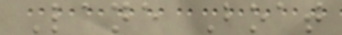Lane Boat
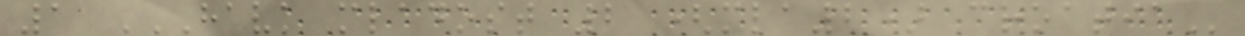1 HAVK MLADOST 2 (MLA2) CROATIA
